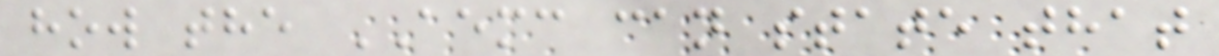how the AEMC can state that
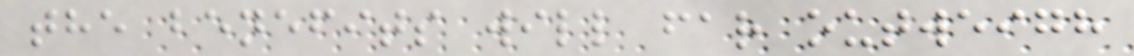the benefits will far outweigh
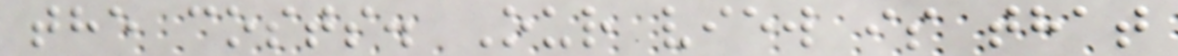the costs. Our view is that
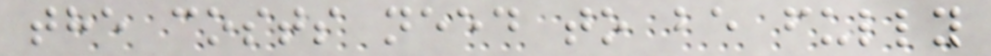the costs need to be fully
